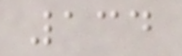134
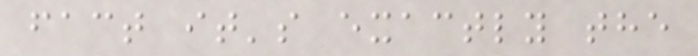fact it's exactly the
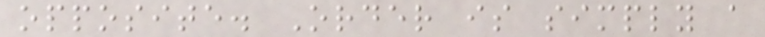opposite. Order is simply a
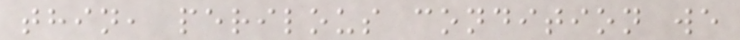thin, perilous condition we
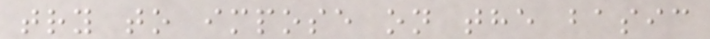try to impose on the basic
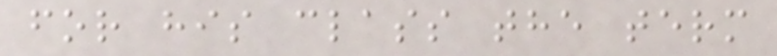for his class the term
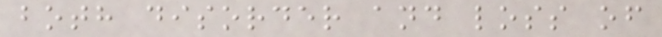both disorder and loss of
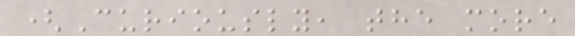(Curiously, the more
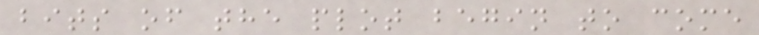bits of the plot begin to come
